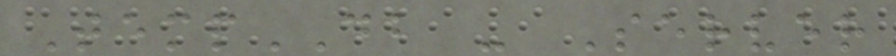TempDB - Server
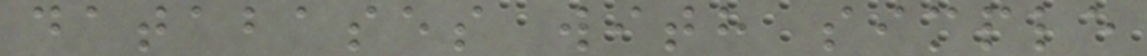databases with simple
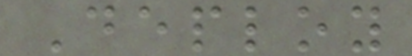Deploy
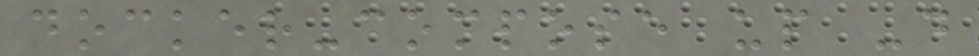docker-compose up -d
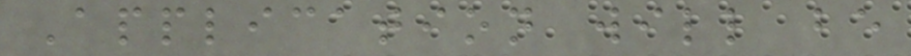Application will be
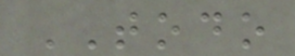TODO
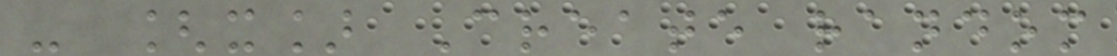- [x] Create random
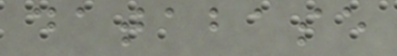database
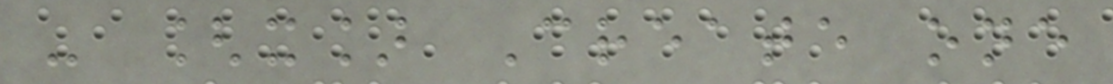- [x] Create one
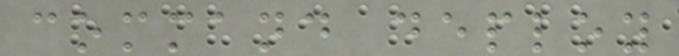command deploy
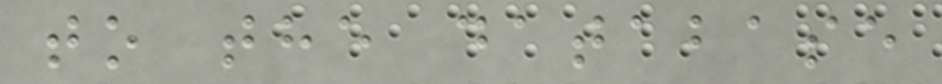to the database
